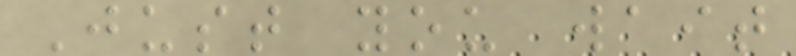Just you wait
